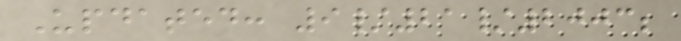Updated: 9/21/2003;
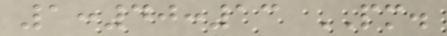1:40:13 PM.
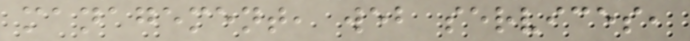management, web services,
